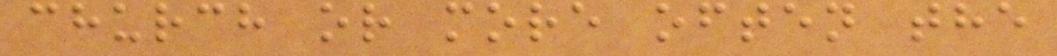church or more often the
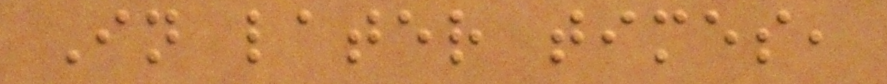In later times,
